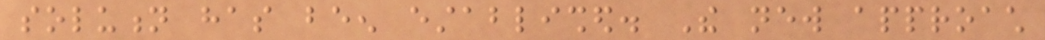solution has been established. The new approach
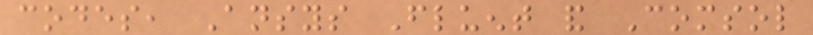codes, Ansys Fluent and Comsol
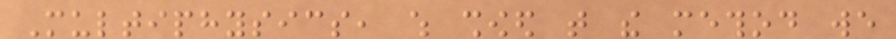Multiphysics, which showed that the method we
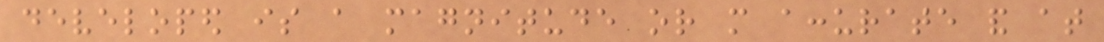developed is a magnitude or more accurate and at
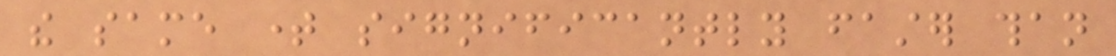the same time significantly faster than
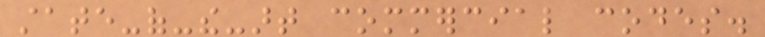state-of-the-art commercial codes.
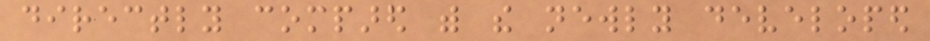directly compared with the newly developed
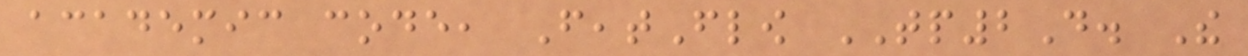academic code, FeatFlow TP2D. The
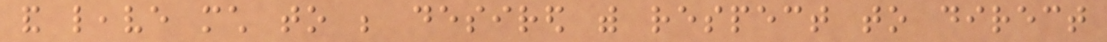and leave much to be desired with respect to direct
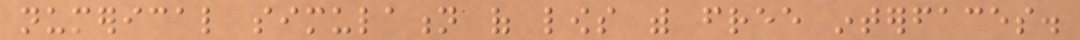numerical simulation of lows with free interfaces.
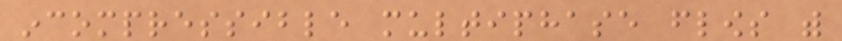incompressible multiphase flows with
